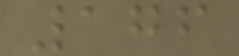176
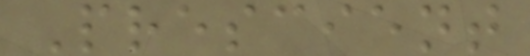Prescient
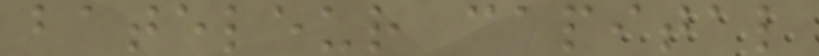bateleur capital
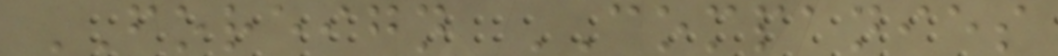FOREIGN COMPANIES
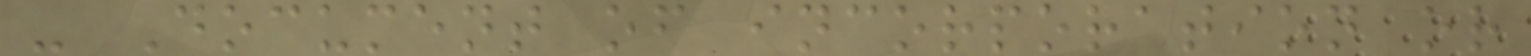- Document of incorporation or
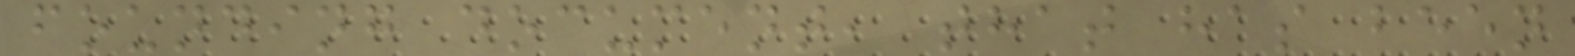founding document, that has been
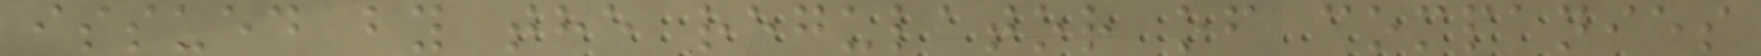issued by the regulator of companies
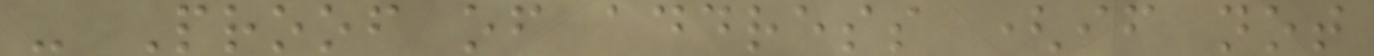- Proof of address (if not
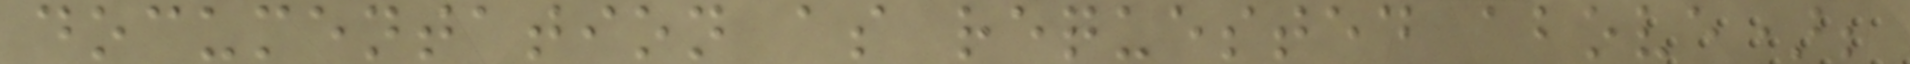documentation as requested above);
